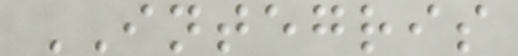INTEGRIS
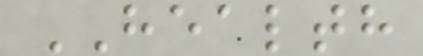HEALTH
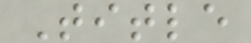Title
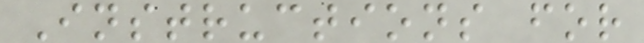Instructions for
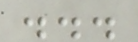...
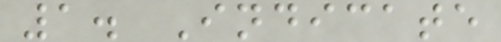1. Indicate
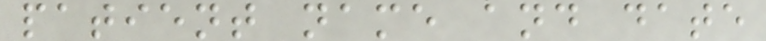patient name and date
